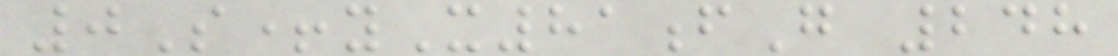0S+yX81fG 248
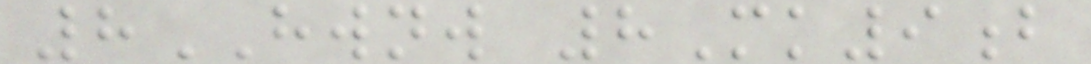8HWNW 8Mk9b
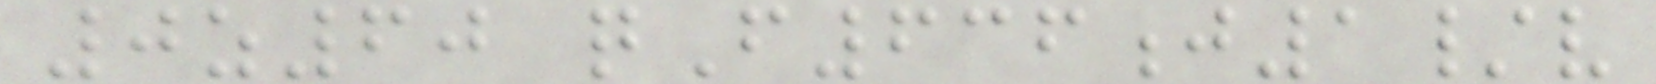0z60 qF636j1/v
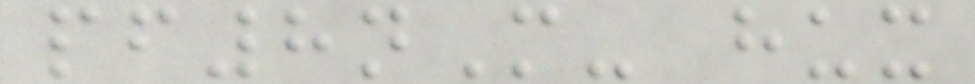pf8nM- hux
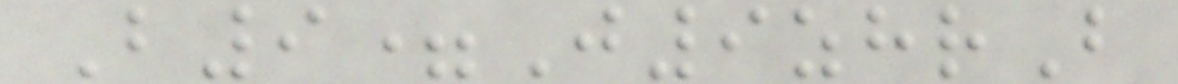B9=J9zhrB
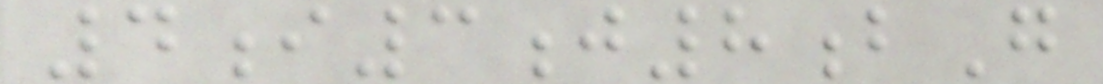4i3j8bG
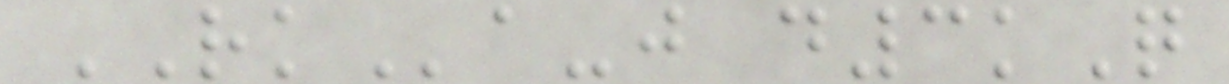RKa-j d3kQ
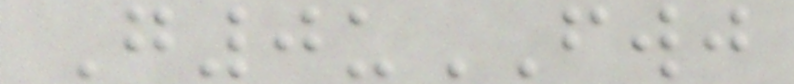G0uFWJ
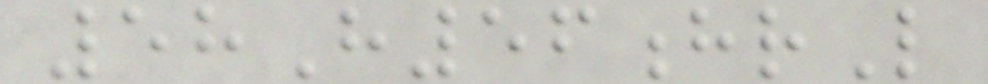58H56hrL
